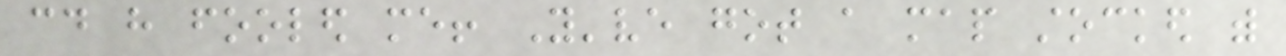could have fooled me! You've got a map stocked with
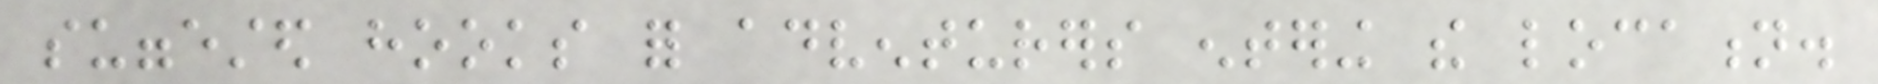suggested hooks for adventurers entering the location.
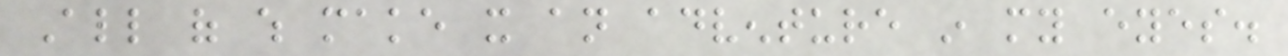All of which make it an adventure in my eyes.
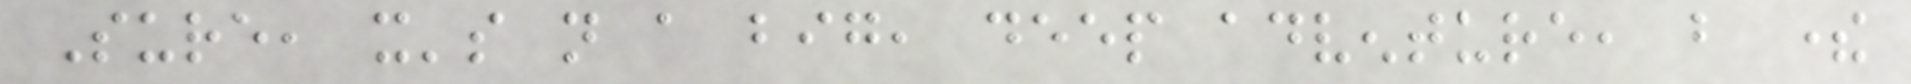Sure, it's not a big, deep adventure, but there
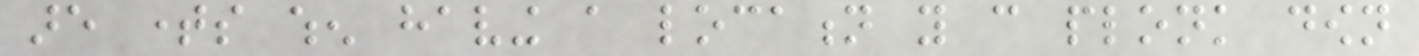are times when having a location you can plonk down
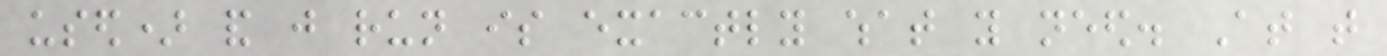used) and just run is exactly what you need. At that
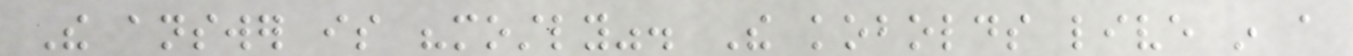The answer is "mostly". The kobolds live in a
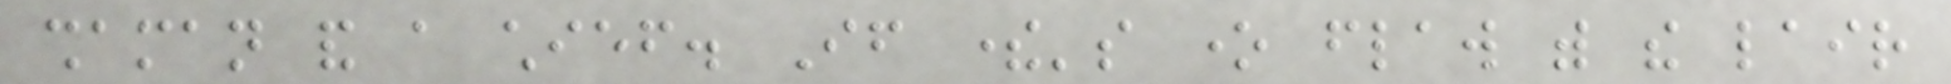shaman and a chief. If there's one flaw with the lair
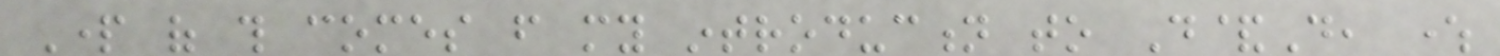Part of this comes from my introduction to D&D, where
